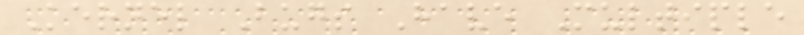Kernel Bugs Have Multiple
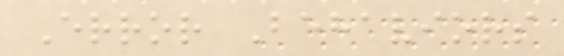Error Behaviors
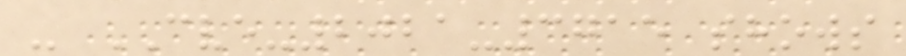- CVE-2021-3715 shows
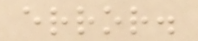error.
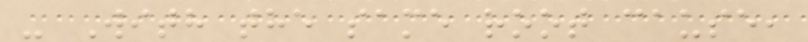- With the same root cause,
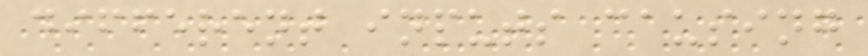different inputs causing
